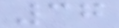37
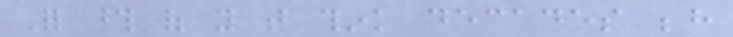For those of you that think decades behind
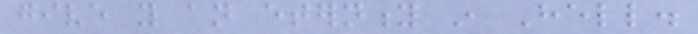give you an eternity in Hell.
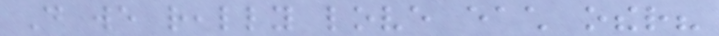Do we really love each other?
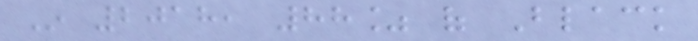In 2018, 88% of Black
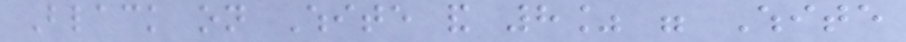Black on White and 8% were White
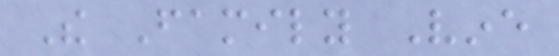The Family Vine
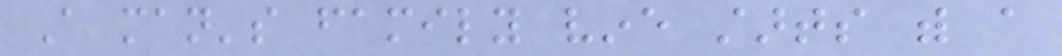A man's family vine starts with a
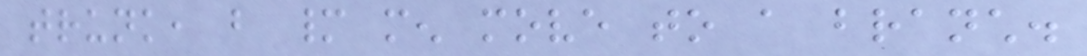trunk, but many men move to a branch.
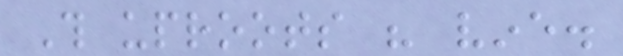This uproots his vine.
